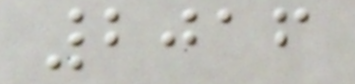2016
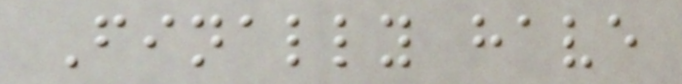Finally have
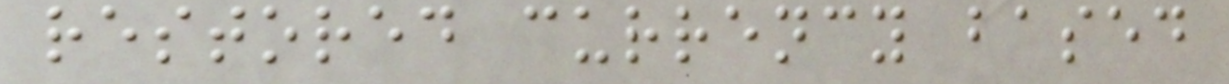restored currency based
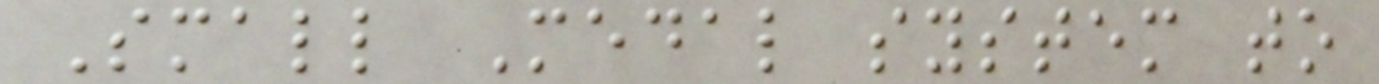Small Medal system to
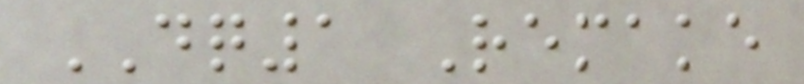DQ1 Remake
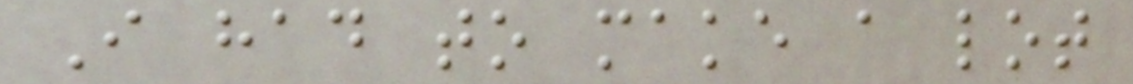I had to make a lot
